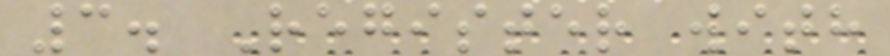3. Register with
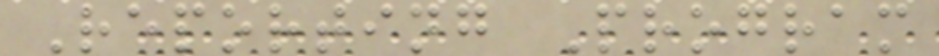Reporting Program
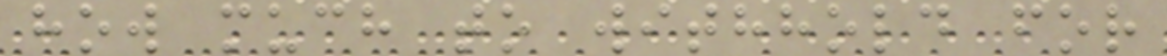how much to withhold for
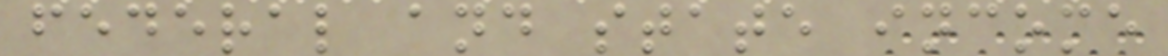federal and state income
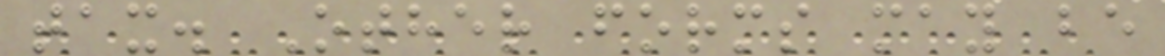tax. Other forms may be
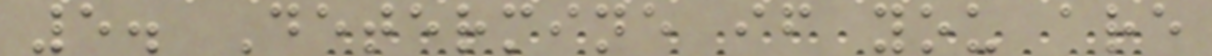5. Determine if you are
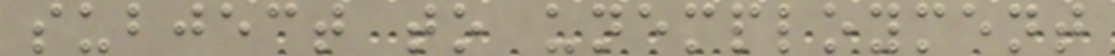subject to unemployment
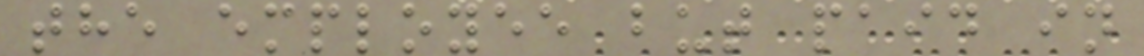the employee but paid in
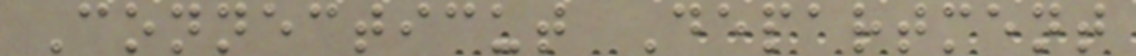Connecticut Department
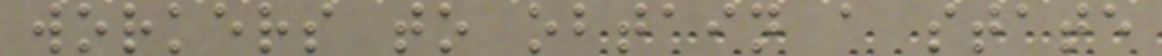workers to obtain a state
